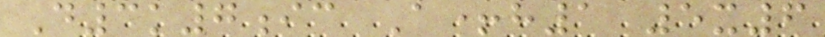D3k7ic A+h1 5x6
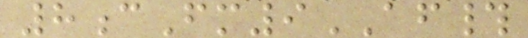8cFm9AF#
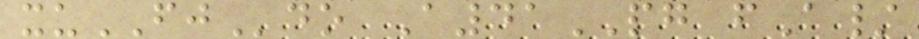xuFJdo A41PG fA/
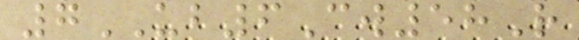7UB6Cw58R
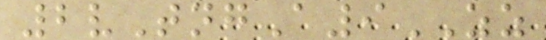2vTngA9ZZ
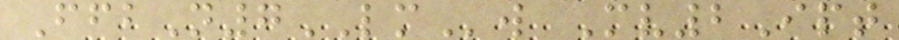FfbN7LMw Mv2Ipt
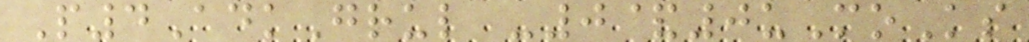P4AdkGrul -0&0uMoKs
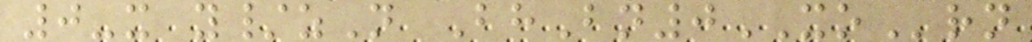0-x y/zN BhBn0XOrn
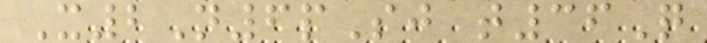X2N6pSj t36Q
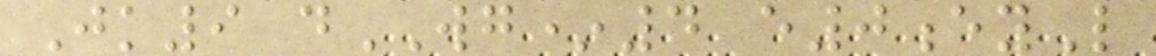Jk9 dWG*4 e0eyL
